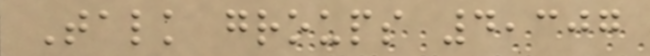Talk groups 4,307
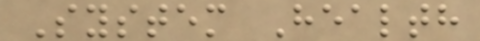System Health
